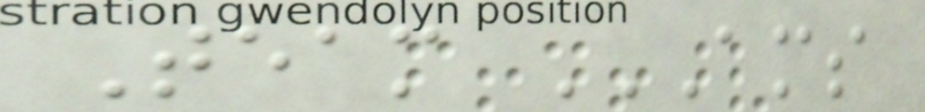Team AMS
